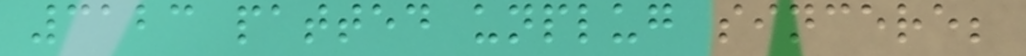3123 patted unplug sincere;
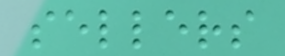sellers
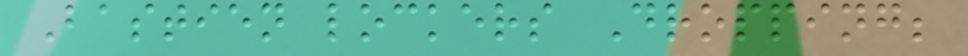Bastien lockers Dropping;
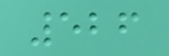526
